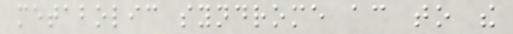metabolic syndrome according to the
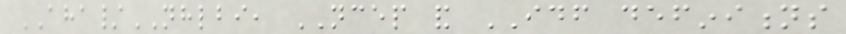AHA/NHLBI, NCEP and IDF definitions
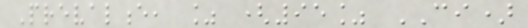Prevalence, % (95% CI)
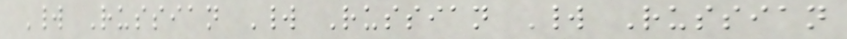World Russian World Russian World Russian
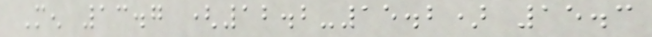Men 13.7 (12.2-15.2) 15.3
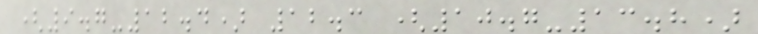(9.7-12.4) 12.3 (10.7-13.8)
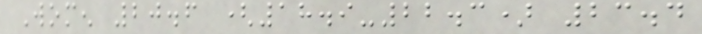Women 20.6 (18.9-22.3) 23.4
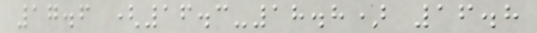17.6 (16.3-18.8) 16.8
